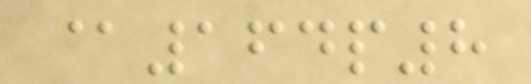@164p8
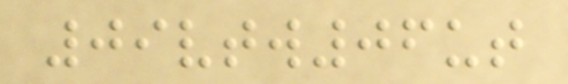09vtw06ut
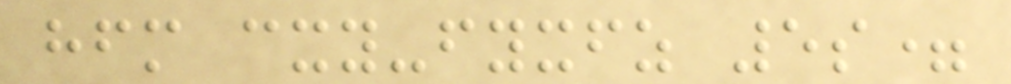hfm cxy-fyxfz 5s=
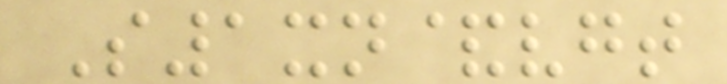S1xn&vgt
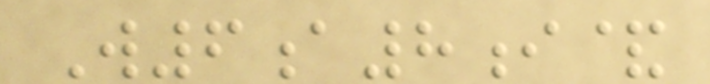W6a8i&
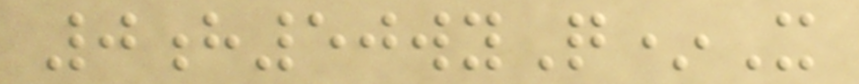0h50wyQ*X
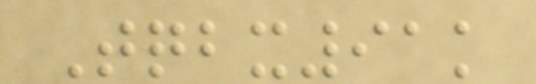Tqbx91k
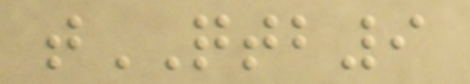tQTB9
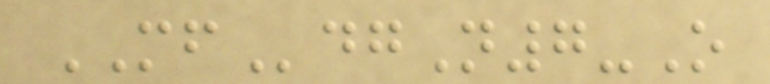MFdgN7-O
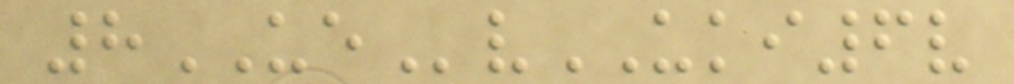8UEvUKI6v
